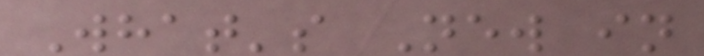What's New in
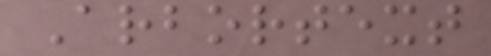Arbortext
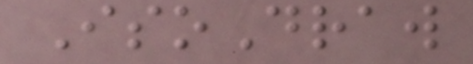IsoDraw
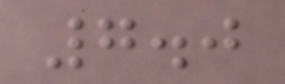7.0
